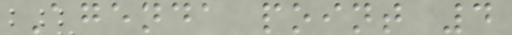Agenda point 4
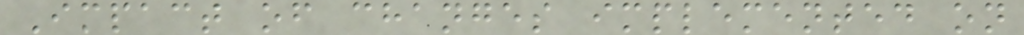Impact of changes implemented on
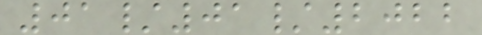01/01/2022
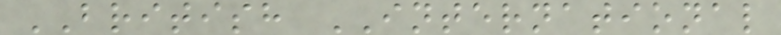BRITISH INTERNATIONAL
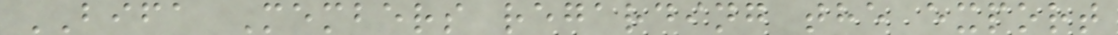BIFA Members regarding the export
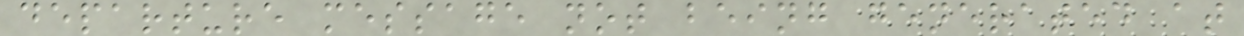departure message not being generated at
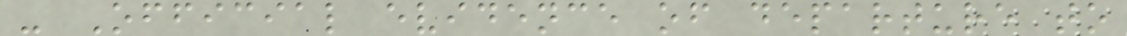- Official evidence of departure to
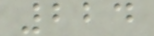224
